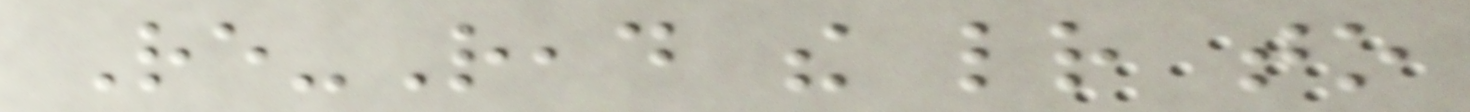Re-Read the letter to
